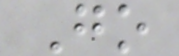Go
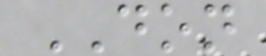DON
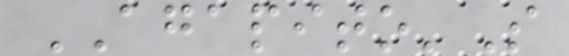AGAPITO'S
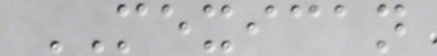MEXICAN
